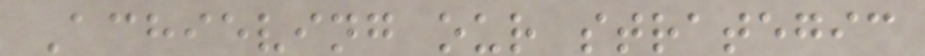Achieving our strategic
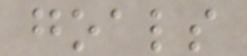goals
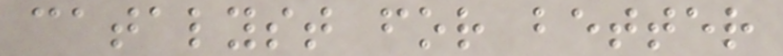catalyst for better
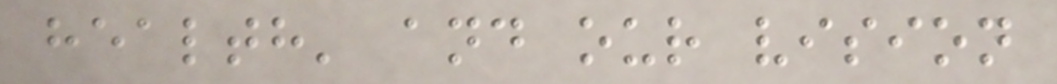health' and our vision
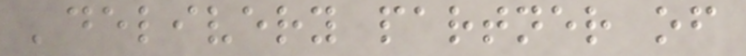'delivery partner of
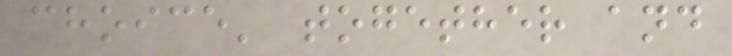choice' together and
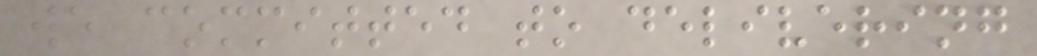we committed to delivering
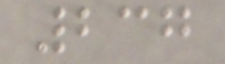237
